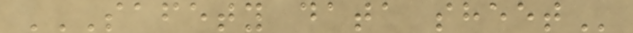SAFETY DATA SHEET
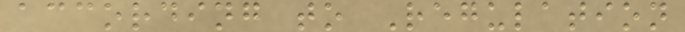according to Regulation
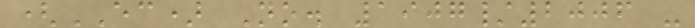(EC) No. 1907/2006 -
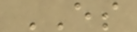ES
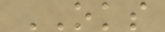OKS
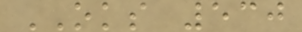OKS 530
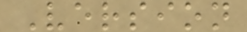Version
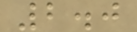2.0
